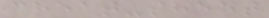cheat-sheet
